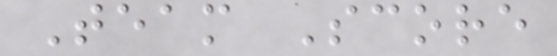Team Score
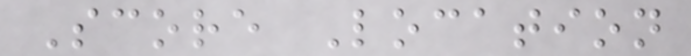Score Location
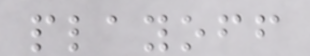playoff
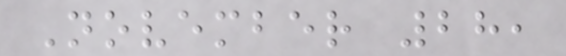November 28,
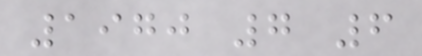1970 7 6
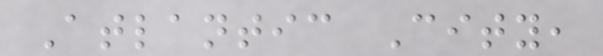Atlantic City,
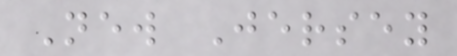New Jersey
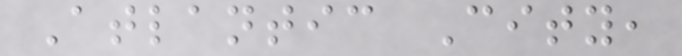Atlantic City,
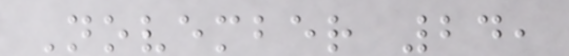November 24,
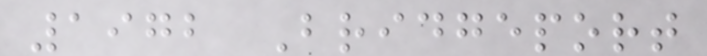1972 Bridgeport
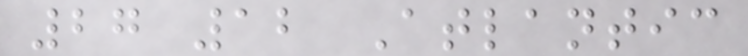27 12 Atlantic
